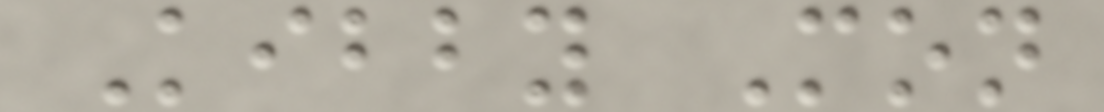Kibby Mon
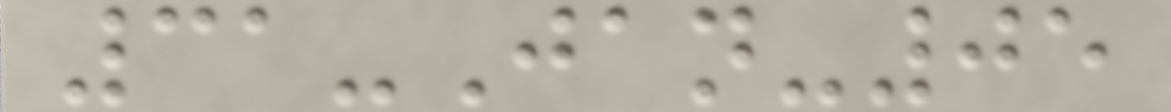31-Jan-05
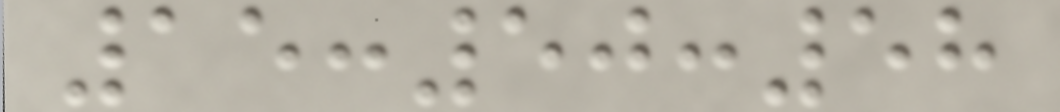15:50:58
